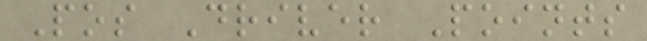Pos Driver Points
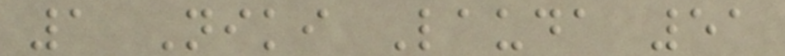1 Niki Lauda 51
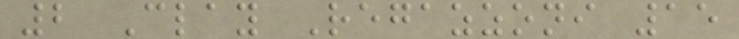2 Clay Regazzoni 15
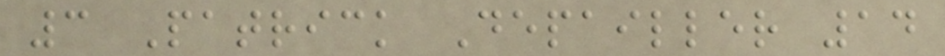3 Patrick Depailler 14
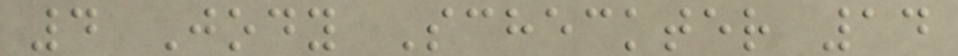4 Jody Scheckter 14
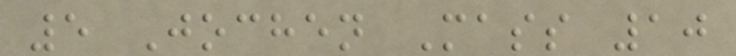5 Jochen Mass 10
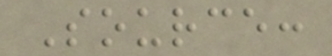Source:
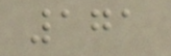171
